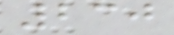230
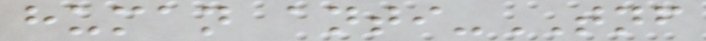human anti-TNF
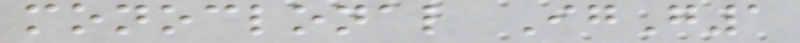monoclonal IgG1
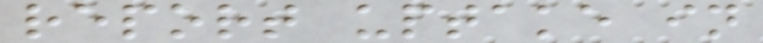report uptake in
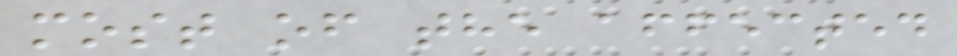most of the affected
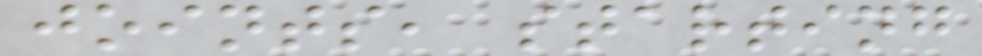joints, starting
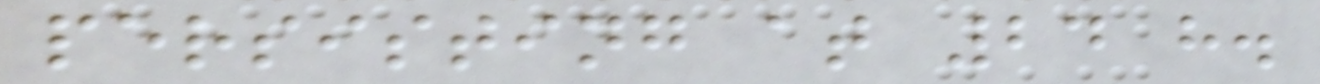persisting at 24 h.
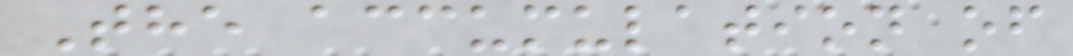The accumulation of
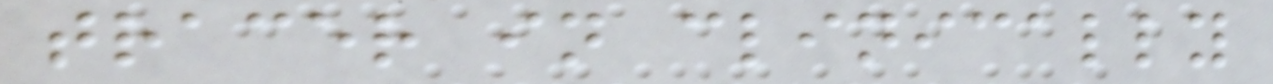tracer in clinically
